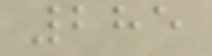285
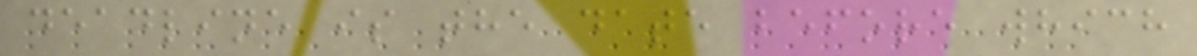deadline is the date before which
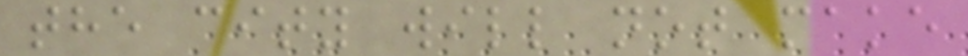the city will not make
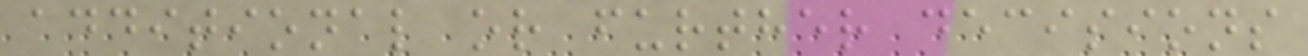additional or further decisions
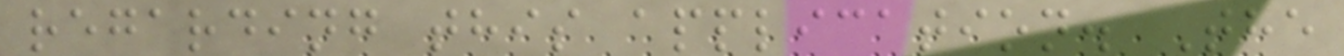regarding this application. The
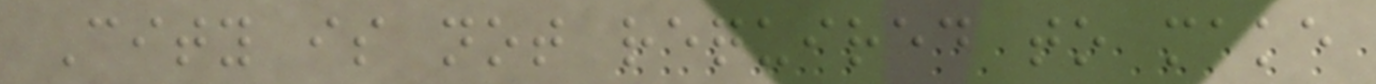City is not required to make
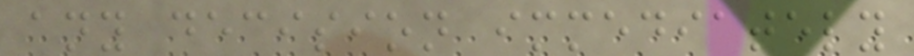any decision immediately
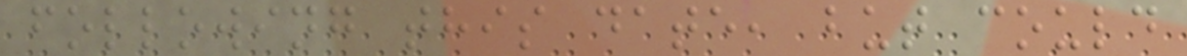following this date, but could
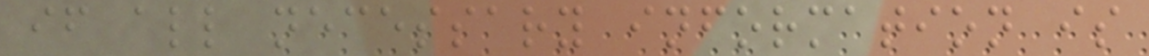if all necessary information is
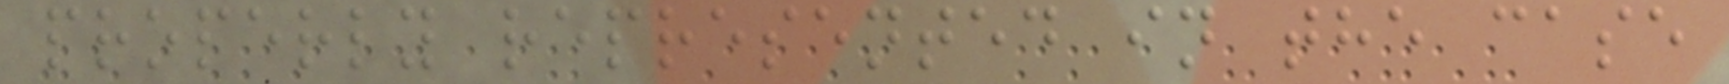properly represented in the case
